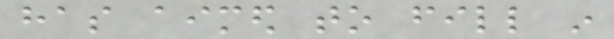has aimed to fill in
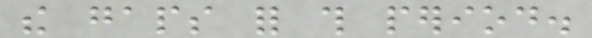the gaps for this period.
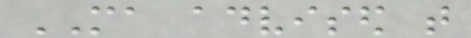MA advised that
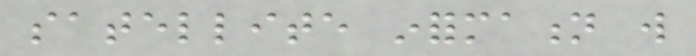satellite information will
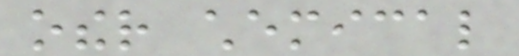other chemical
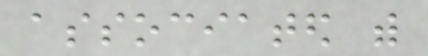associated with
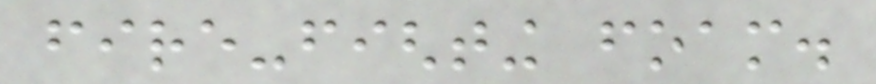fire-fighting foam.
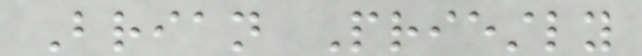Brian Priestly
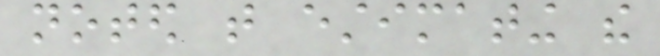noted that estimating the
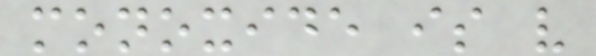monoxide is very
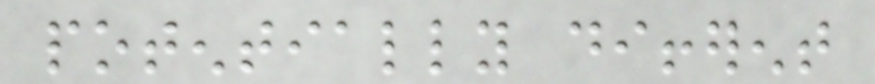potentially different
